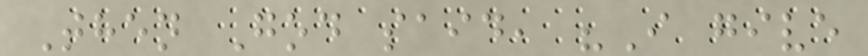Then God said, "I give
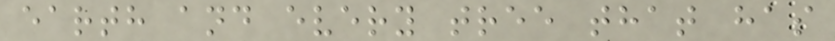earth and every tree that has
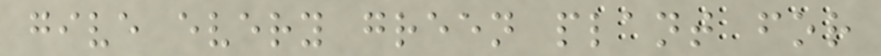give every green plant for
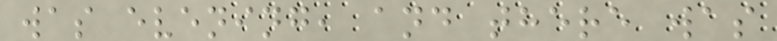was evening, and there was
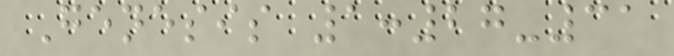Genesis 1:27-31
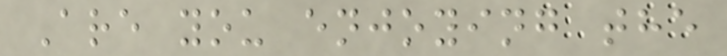Are you enjoying the
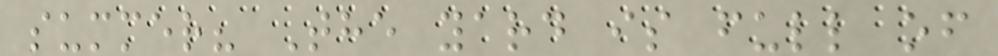summer? The yard is full of
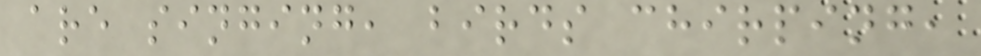are singing, birds chirping,
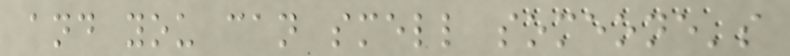and you can smell someone's
